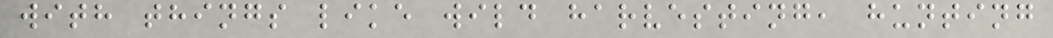with things like wild harvesting, hunting
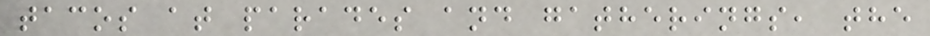tacos at parades and gatherings, the
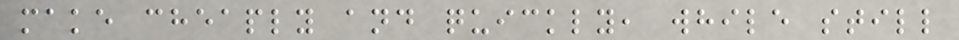make cheaply and quickly, while still
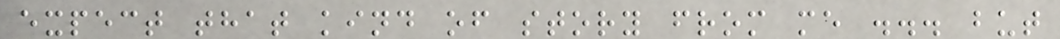expect that kind of story from me ... but
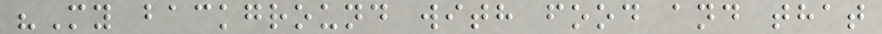"My background with food and that
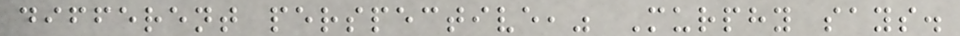different perspective," Murphy says.
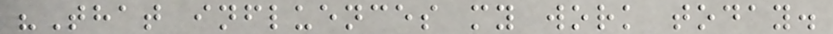"That influences my work today.
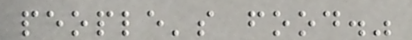people's food."
